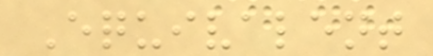Equivalent
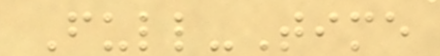Full-Time
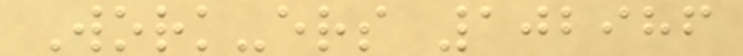Work-ers 102986
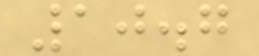10.7
